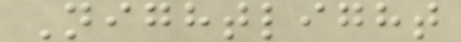Nightlight
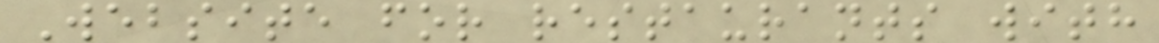Website for restaurants with
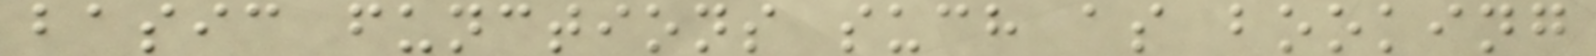basic functions such as booking
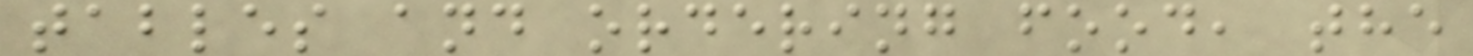tables and ordering food, the
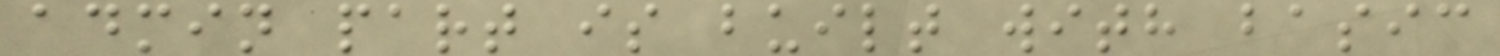admin part is built with basic
